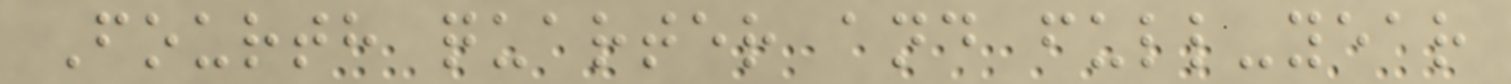Fourth quarter and full-year
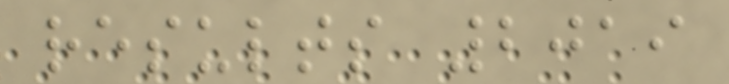results 2019
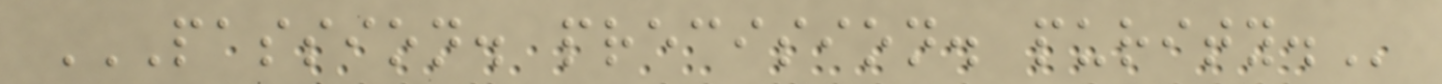PASSION. PRECISION. PURITY.
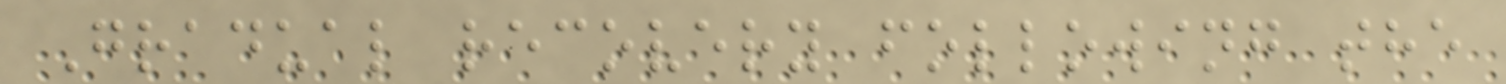Gradual recovery following the
